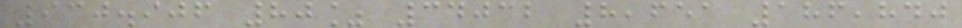930.906 80% 34032 8,651 186,840
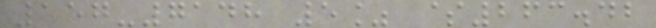157-7148 5% $263.42
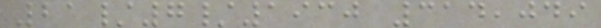21/7/1930 314,049
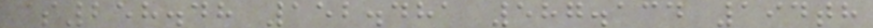$258.48 152.481 587.134 194th
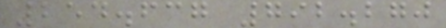254.637 792.270
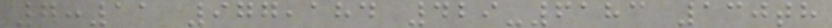7:11 977,184 429-6183 130th
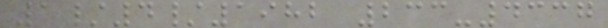1/4/1982 233-4337
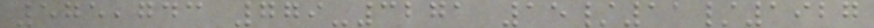575,743 779-3271 15/11/1927
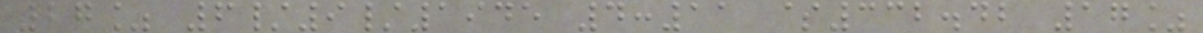27% 6/9/1945 4:11 $332.42 17%
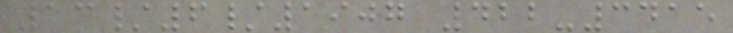13/6/1907 422-3415
